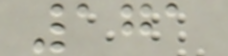171
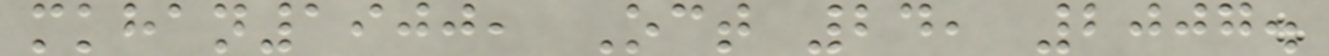mkhan1900, Oct 24, 2007.
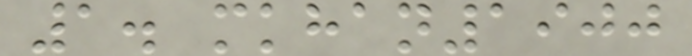1. mkhan1900
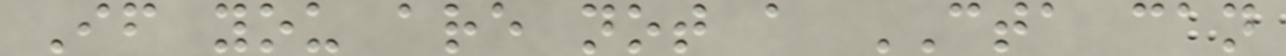If you are not a CTA can
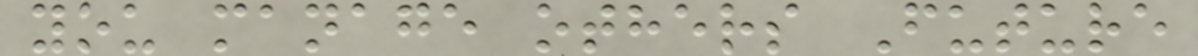you manage others Future
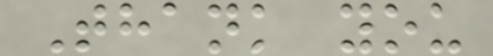Thank you
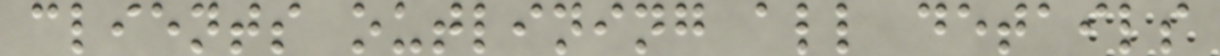clients outlining all details
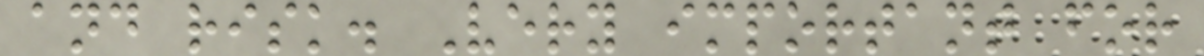and risk. Very important for
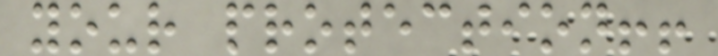your protection!!
